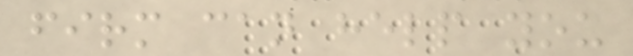firm can help you
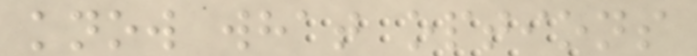know what options
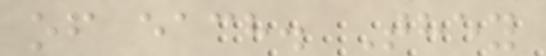of each. They
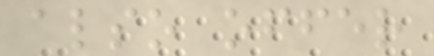also offer
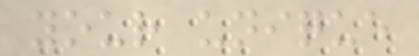your unique
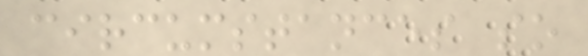circumstances so
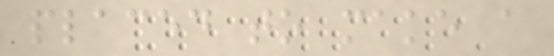placed to make a
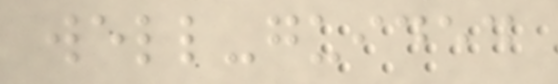well-guided
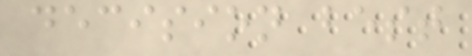decision best
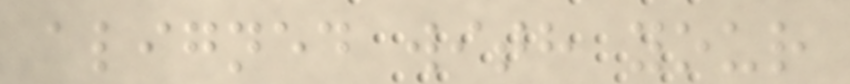aligned with your
